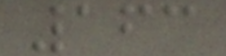163
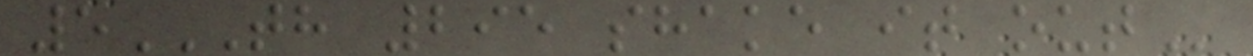5TH 295 SHAKE IT OUT
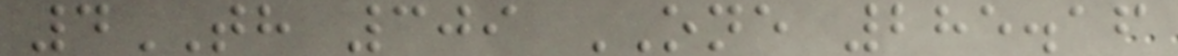4TH 309 ONE 285.16
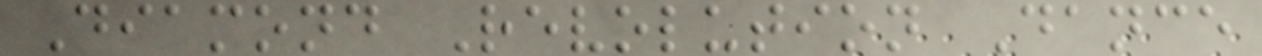Diamond Revolution Dance
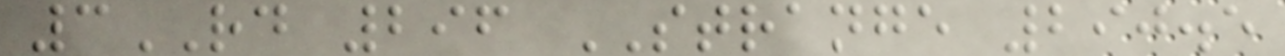3RD 296 STRANGE 290.5
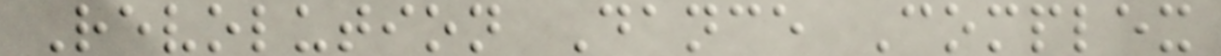Revolution Dance Complex
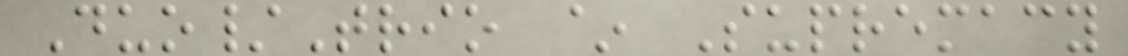Duo/Trio ~ Supremacy
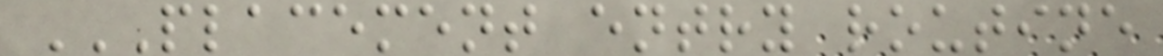PLACEMENT ENTRY ROUTINE
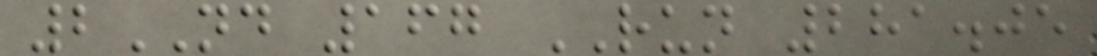2ND 167 RUN 281.05
